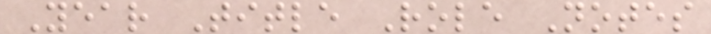Year Title Role Notes
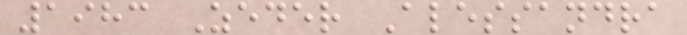1983 Zeder Alessandra
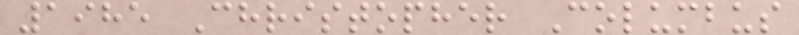1985 Christopher Columbus
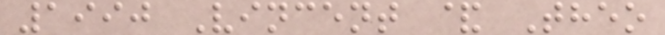1990 Vincent & Theo
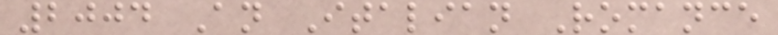2004 An Italian Romance
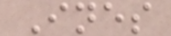Ines
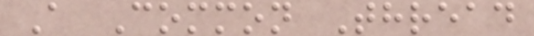A Common Thread
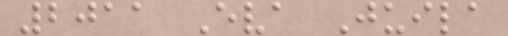2011 Eva Juila
